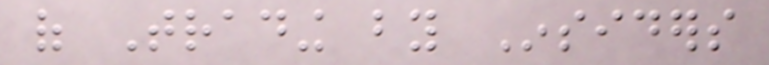of Trading by Insiders
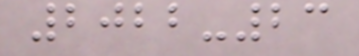2022-23
